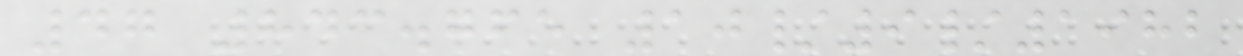47 843.765 10/9/1982
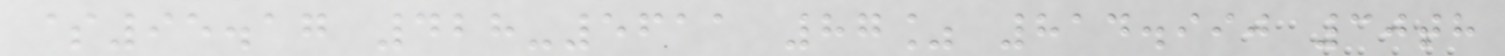$95.17 428-5611 87% 814.990 30th
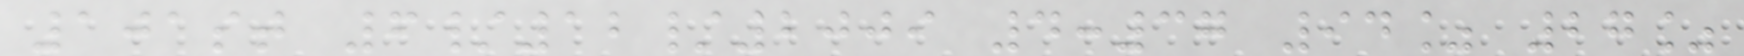101st 6/12/2009 4:37 94% 27%
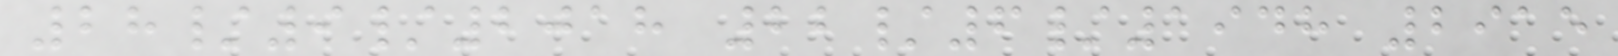28/9/2018 22/6/1948 2915
